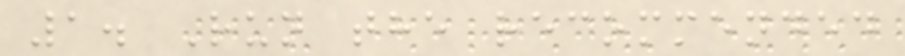1. Run the recommended
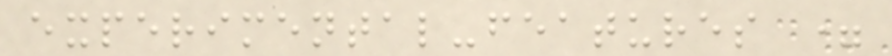experimental-features =
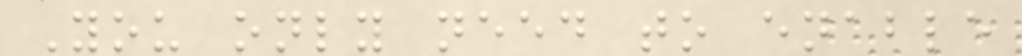You only need to enable
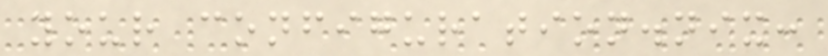your configuration.nix:
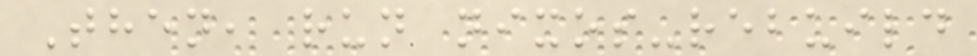Then, run nixos-rebuild
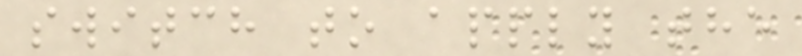switch to apply the
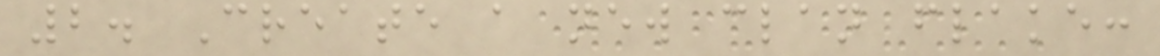2. Create a new clan flake:
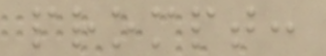prompt:
